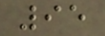95
